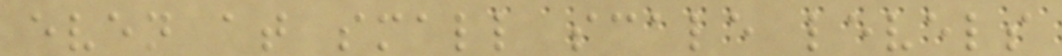even at small scale levels
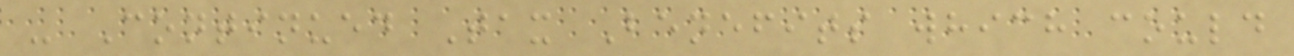- Continued Tax Benefits which could
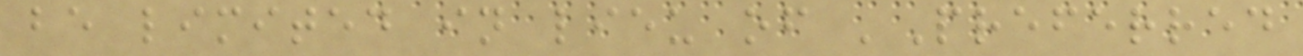be limited in lieu of 'Preferred
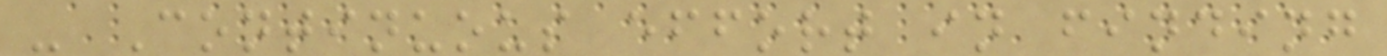- Continuous effort in finding
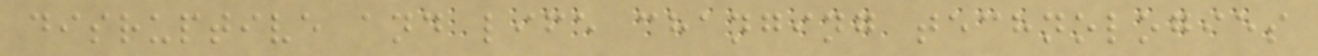disruptive and life changing technologies
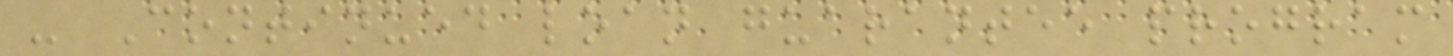- Continued loan guarantee program
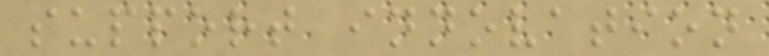support innovation
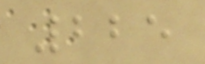225
